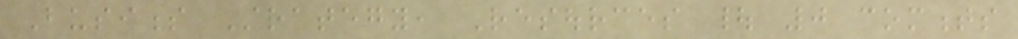Business Strategy, Resources | 0 comments
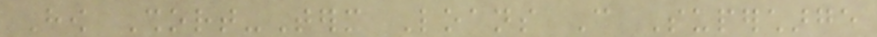How Short-Term Loans Can Supercharge
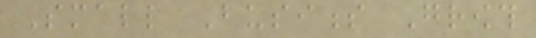Small Business Growth
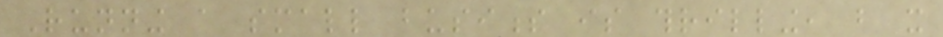Running a small business is thrilling, but it
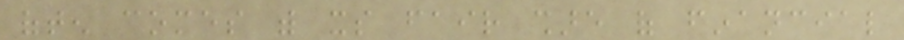often comes with its fair share of financial
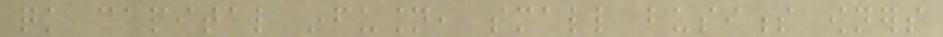quick capital infusion, small business owners
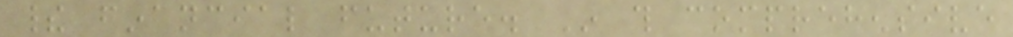their financial future. In this comprehensive
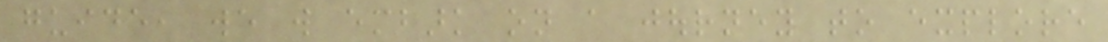guide, we will embark on a journey to explore
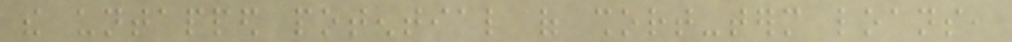the untapped potential of short-term loans,
